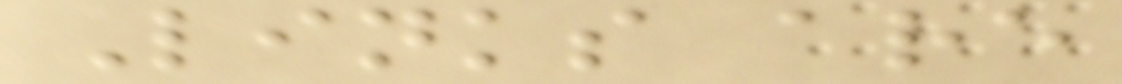Links are
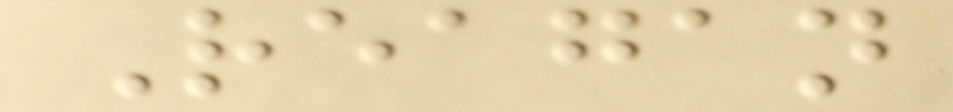Reagan
